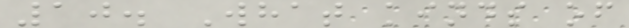10. What kinds of
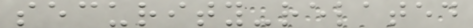security-related
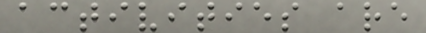activities are
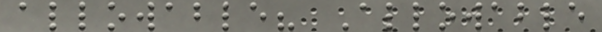allowable? Allowable
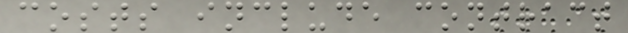costs include contract
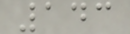143
